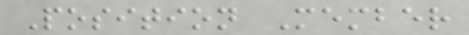Position Member
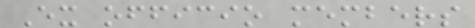Ex officio members
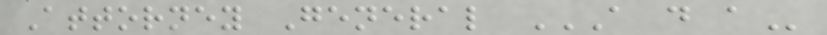Attorney General A D A
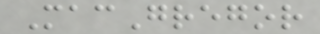MacGregor
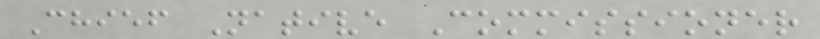Chief Native Commissioner
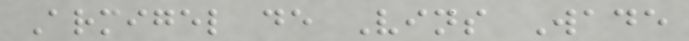Armigel de Vins Wade
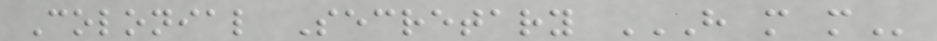Colonial Secretary H M M
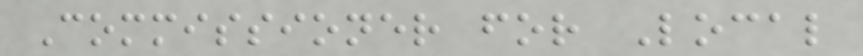Commissioner for Local
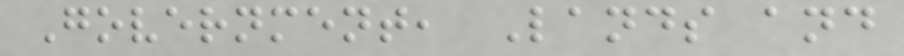Government, Lands and
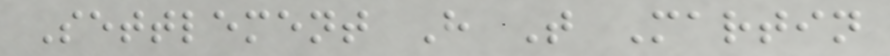Settlement H T Martin
